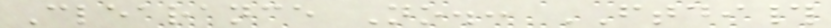Clearance No.: FTDI#
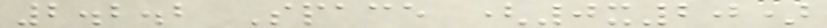2.2.2 Space (0x20)
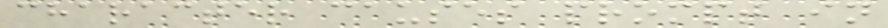character causes prompt in
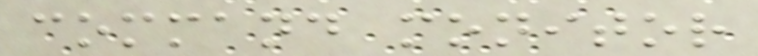command monitor
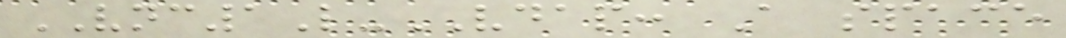VNC1L-VDAP: A space
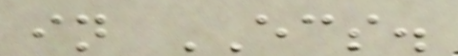in ECS.
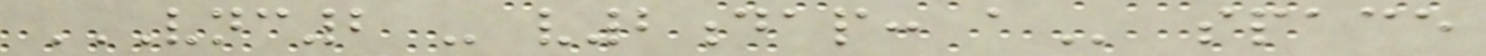VNC2 - V2DAP: A space
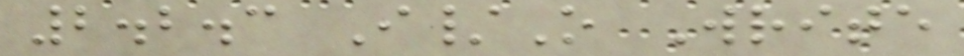2.2.3 I/O Write
